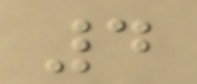4
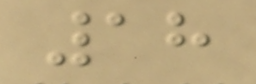18
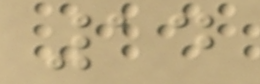14
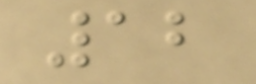12
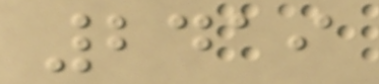2419
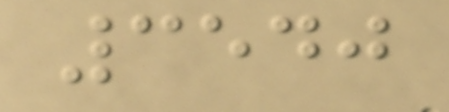3540
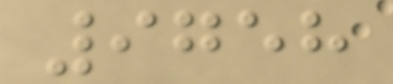9758
